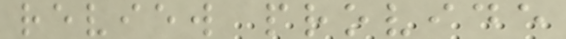review provide
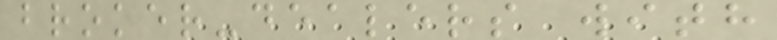broker-dealers with
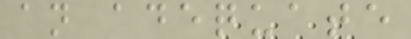an adequate
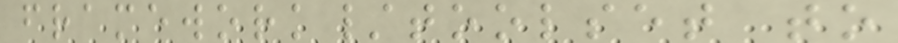framework/toolset to
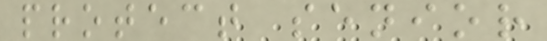protect senior
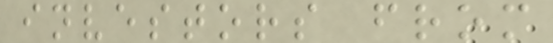investors from
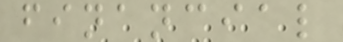financial
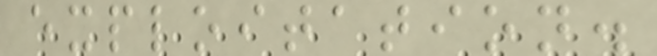exploitation.
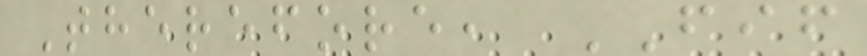Therefore, FIF
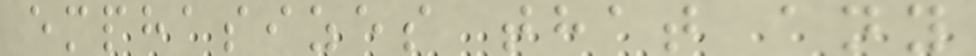emphasizes that any
